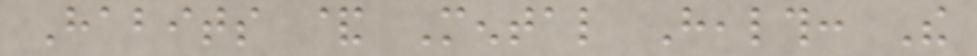Habits & Mental Health: The
